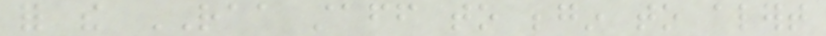for the RAA staff to begin to alert
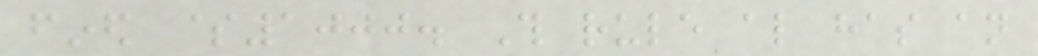fined $1000. This rule also has an
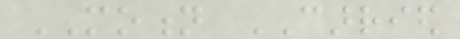MOTION CARRIED
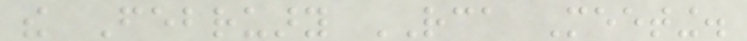the February RCA Meeting.
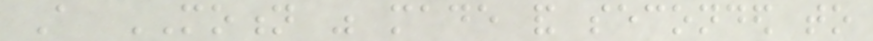A MOTION was made and seconded to
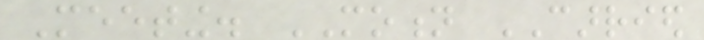Meeting. MOTION CARRIED
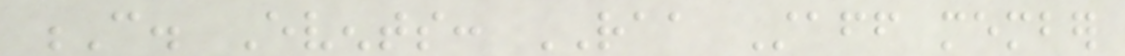C. Events: RAA Staff member
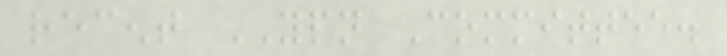recent YPN Committee.
